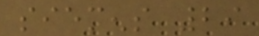siemens 29
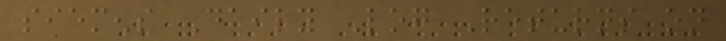siemens Daily Log Returns on
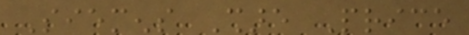Siemens Share Price
